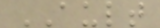AULT
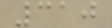310
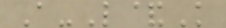A-L&K
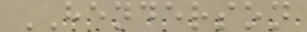HENDERSON
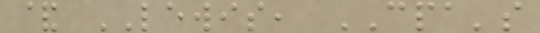& LEWIS, CPA's
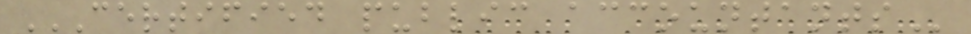CERTIFIED PUBLIC ACCOUNTANTS
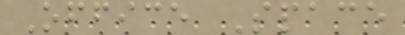Office Space
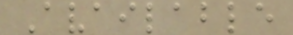Available
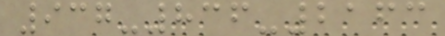937-836-2163
